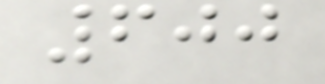600
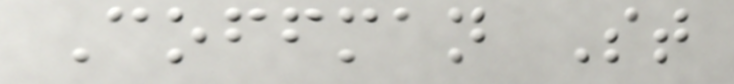Coffman St
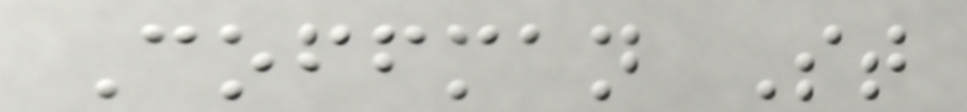Coffman St
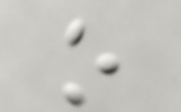o
